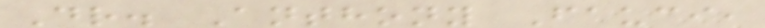Dr. Anthony Fauci,
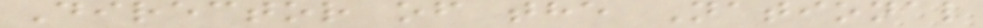Director of the National
